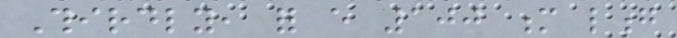Thirdly, for every 100 m long
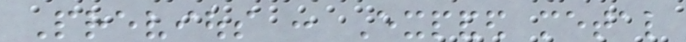Previous : Expanded metal
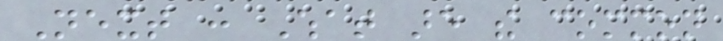Next : What are the common
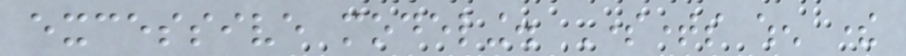excessive modeling. Sometimes when there
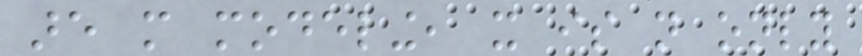are more modeling, it is not only
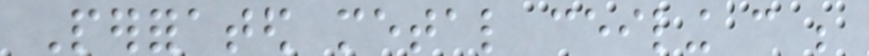Perforated metal ceiling can be
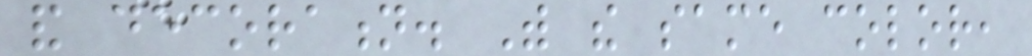and decoration. With the same color,
